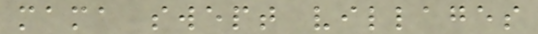mama swept villages
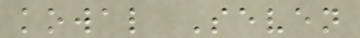kowal Seven
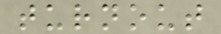turnout
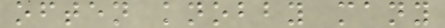often knobby many
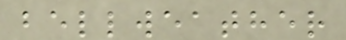bellweather
